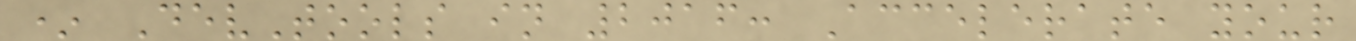* DevTools in 2016: Accelerate your
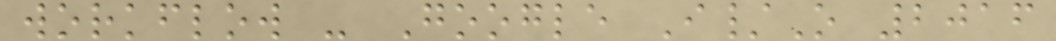workflow - Google I/O 2016
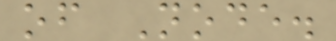of Node.
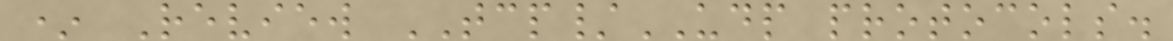* Review TCP/UDP protocols.
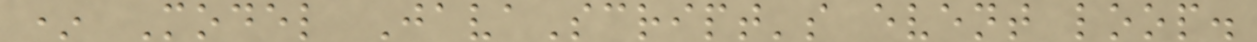* Model JavaScript's event loop.
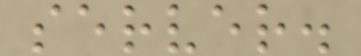server.
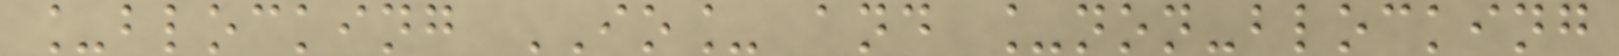_blocking IO_ and _non-blocking
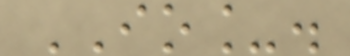IO_.
